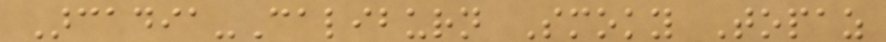Arcadia-Caliburn Smoky Topaz
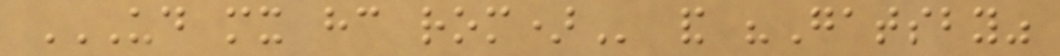UD MX HC ROM) and "Gatsby"
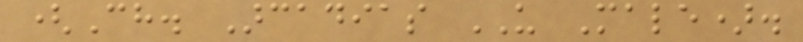(Ch. Arcadias US Male).
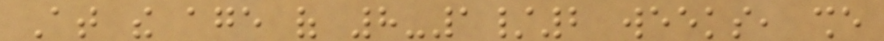At the age of 8-1/2 weeks, she
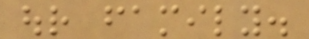our family.
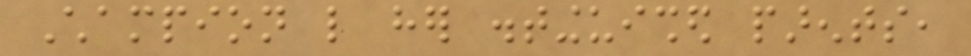Champion like her distinguished parents,
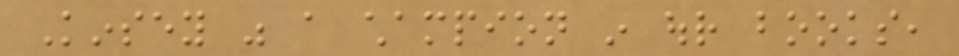Kinsey was a champion in our books,
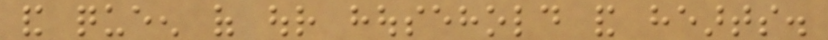and queen of our household and hearts.
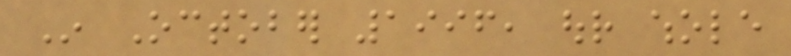In October 1996, our whole
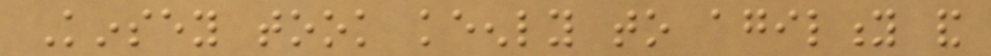Kinsey took keenly to agility and
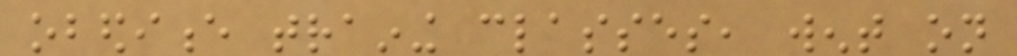obedience training classes, went on
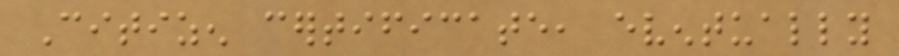Citizen certificate, eventually
